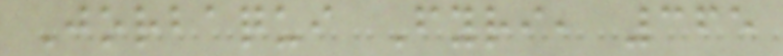Jorbaqui Fyri, 365
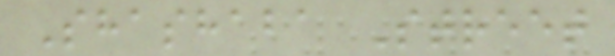Shashaba Street
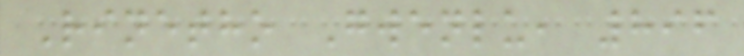Rinetho Gwenlu, 896
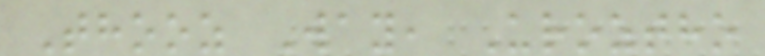Thooz Way, Uroztho
